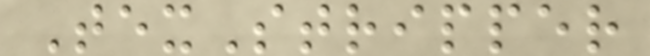TexStripper
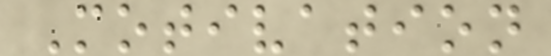Motivation
